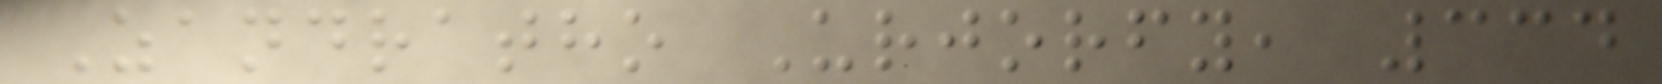Zandratho Urjorfy, 334
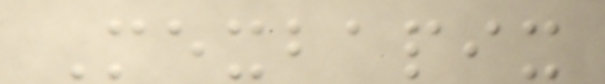Mexbapix
